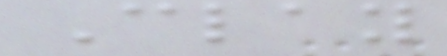Clay
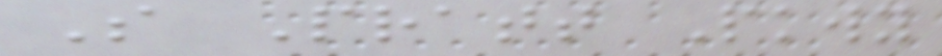S Pratt Pkwy
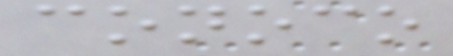conoco
